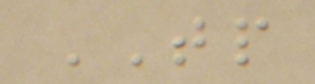TP
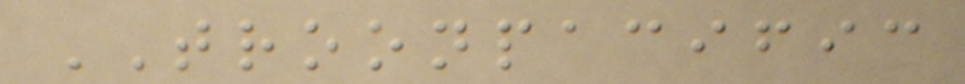TROONPACIFIC
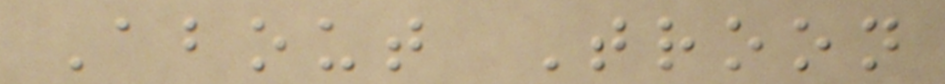About Troon
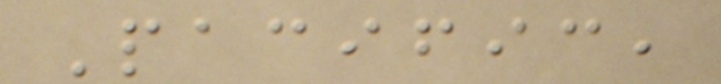Pacific,
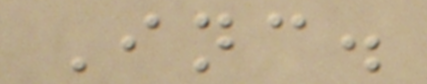Inc.
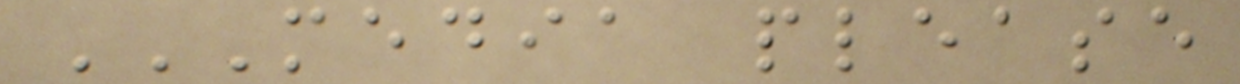MEDIA PLEASE
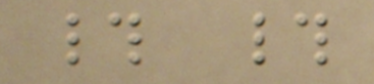# #
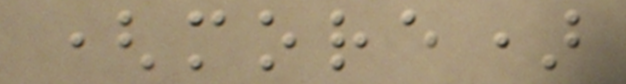(more)
